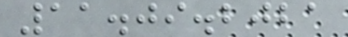11.09.2021
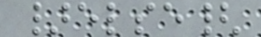}else{
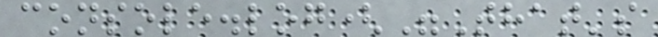console.log("That's
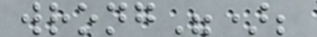wrong");
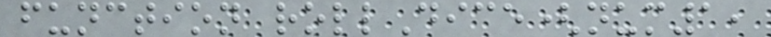function rollDice(num1,
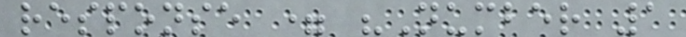response = "Number 1
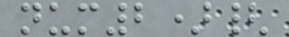num2){
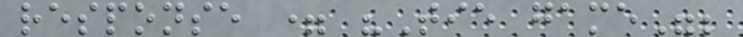response = "Tie game";
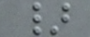}
